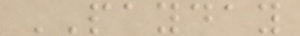PAYDAY
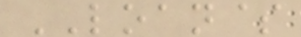LOAN$
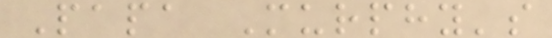Papa Murphy's
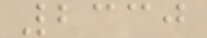2330
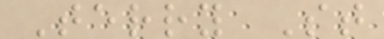Terry St
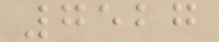7527
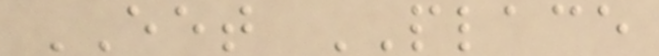EET PLACE
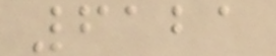6121
